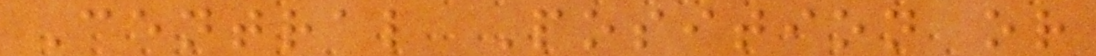Central Position or
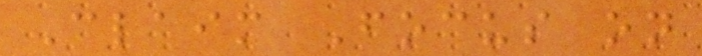Claim Focus on
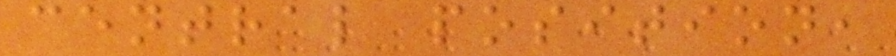central position,
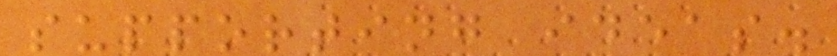supporting ideas.
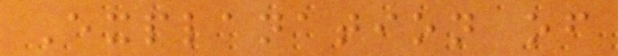Explanation of
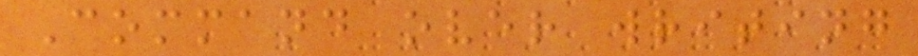Command over writing
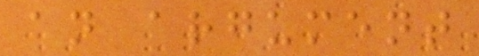an argument
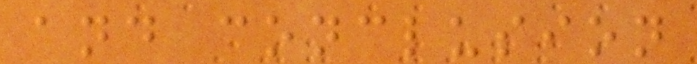and conclusion
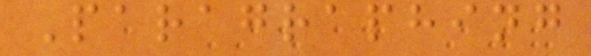Paragraphing
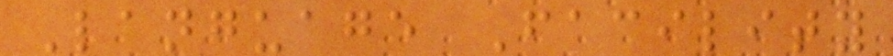Language Facility
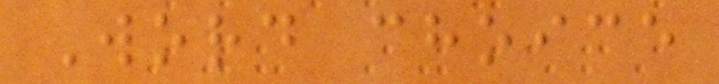Word choice
